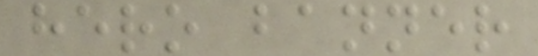hero banner
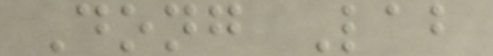Dong Lab
